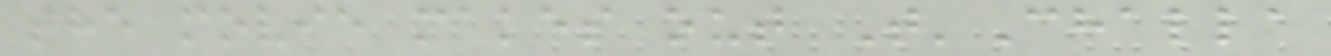the movie makes out T'Challa
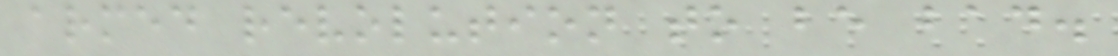armed revolution to be bad.
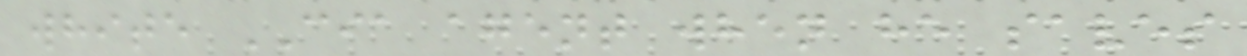white CIA agent when he saves
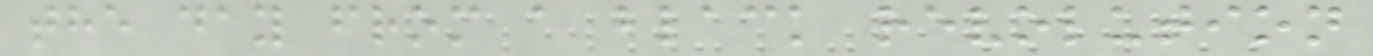the day from a black revolution
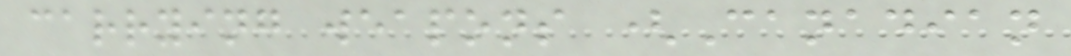carrying weapons (Canadian
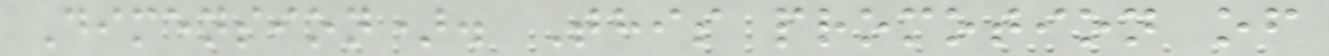Dimension). This promotion of
